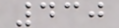430
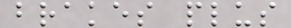brakes plus
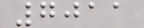7011
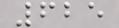625
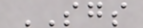SGS
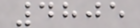4805
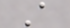A
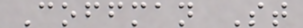Coffman St
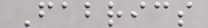Fabrics
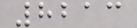8213
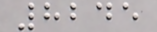8245
